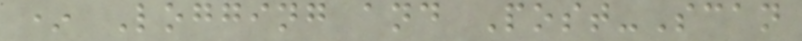* Logging and Post-Scan
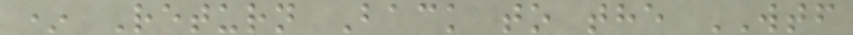* Return Back to the WTF
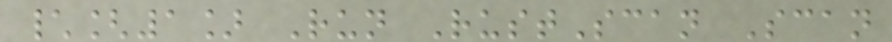\[1] Run RustScan Scan
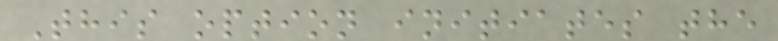This option initiates the
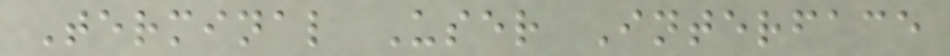Terminal User Interface
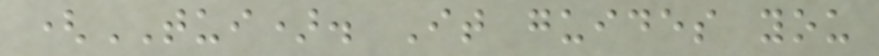(TUI). It guides you
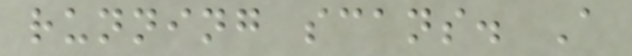running scans. A
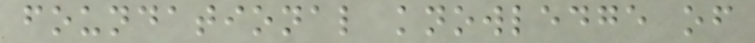foundational knowledge of
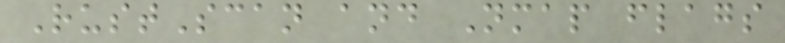RustScan and Nmap flags
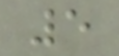5
